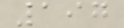197
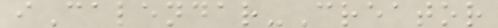iCalendar-Creator
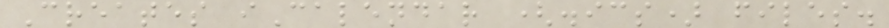Creates iCalendar (.ics) files.
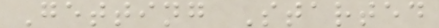Getting Started
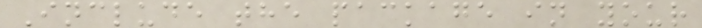Include the package in your
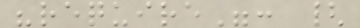"require": {
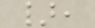},
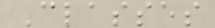Classes
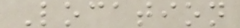Location
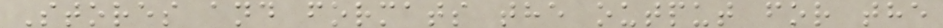Stores and formats the output for the
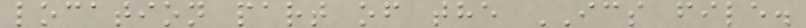location part of the ICS file.
